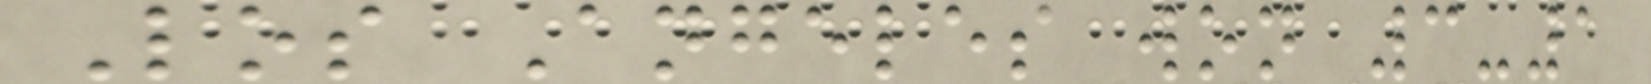Los Angeles won 3-1
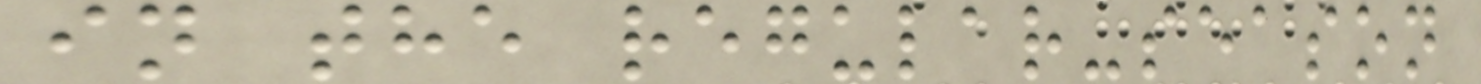in the regular-season
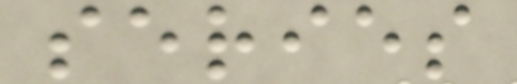series
